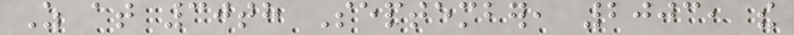As at 30th September, 2003, the
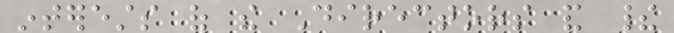interests of the Directors and their
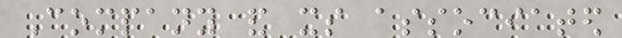Company and its associated
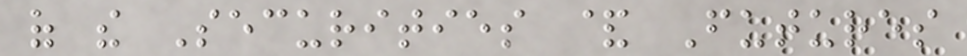of the Securities & Futures
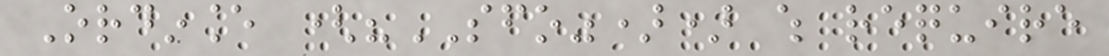Ordinance ("SFO")) which require
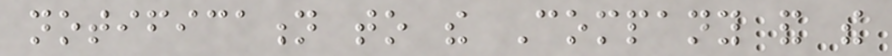notification to the Company and the
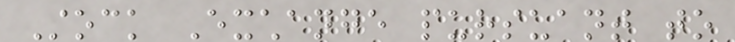Stock Exchange pursuant to
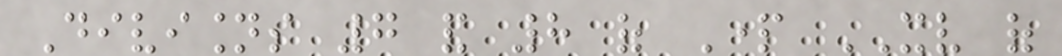Divisions 7 and 8 of Part XV of
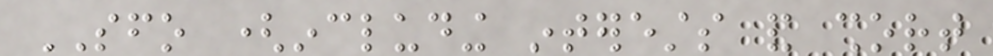SFO (including interests and short
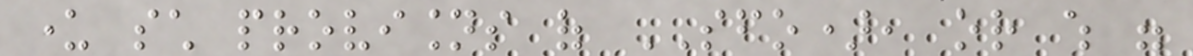under such provisions of SFO), or which were
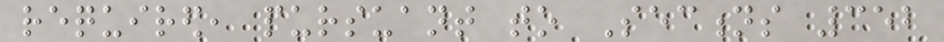required, pursuant to Sections 352
